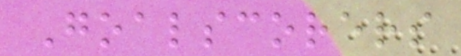Goalscorers
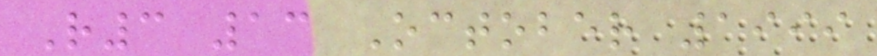R3 13 October 1999
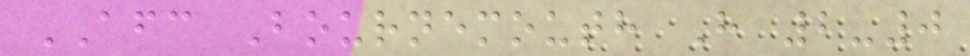AFC Bournemouth H 2-0
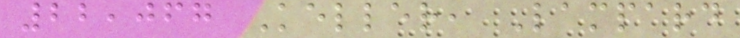22,067 Keller, Lampard
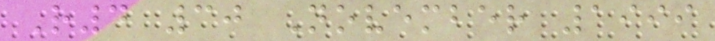R4 30 November 1999
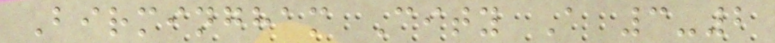Birmingham City A 3-2
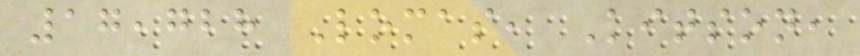17,728 Lomas, Kitson,
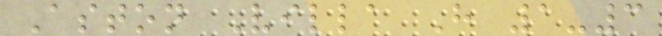Aston Villa H 1-3
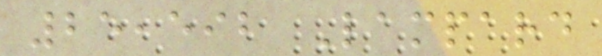25,592 Lampard
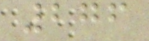276
